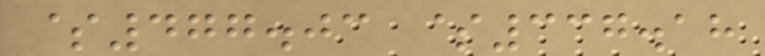$477.03 $337.18
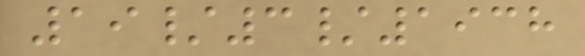19/3/1938
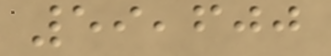59,600
